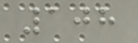108
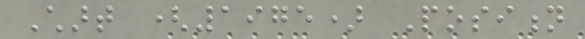Chart (1975) Position
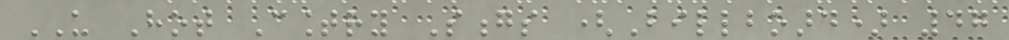US Hot Country Songs (Billboard) 47
